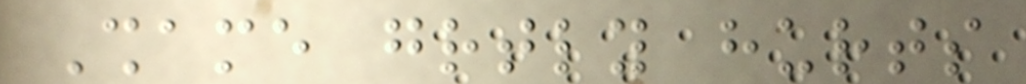Shame greatly hurts
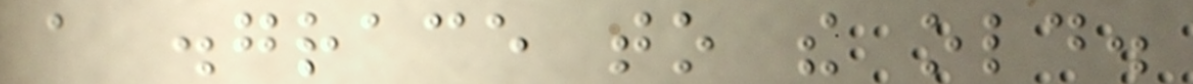a disgrace to the old.
